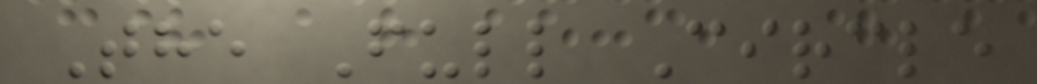The Full Circle
